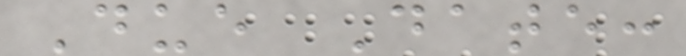Due Date:
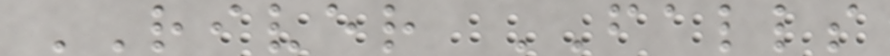RIVER FALLS
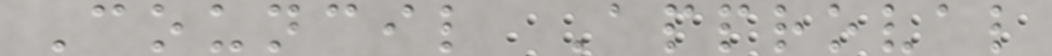Council Approval
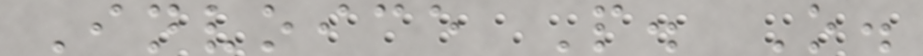Invoice P. O.
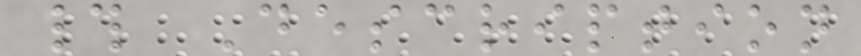# Description
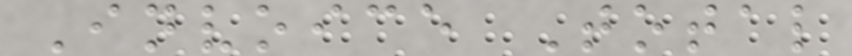Invoice Total
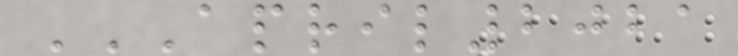APRIL2021
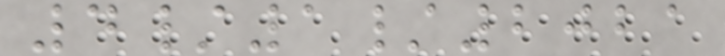4/1/2021
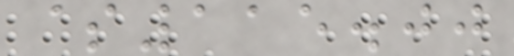$115.00
